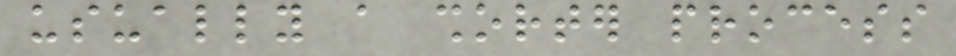usually a shorter process
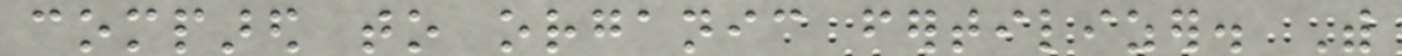compared to organic fertilizer. With
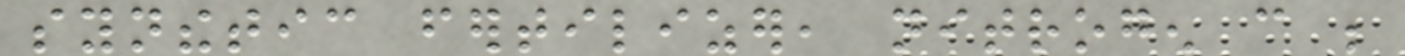synthetic fertilizer, nitrogen can be
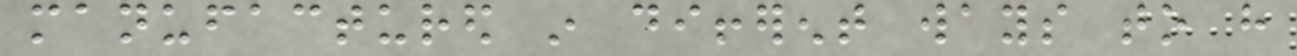manufactured in different ways to have
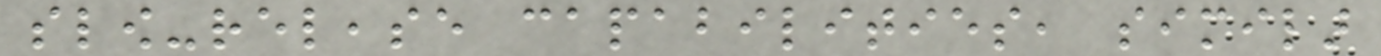slow-release capabilities, similar
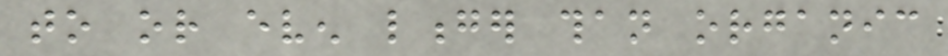to or even longer than organic
